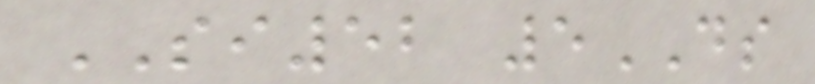SI52 5DS
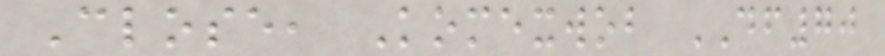Close, Komexwob DF70
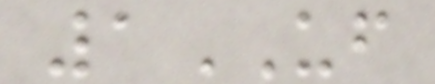1UF
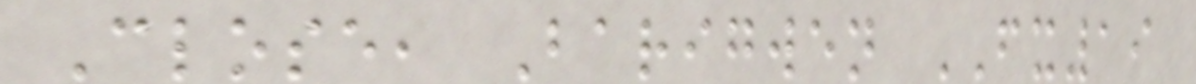Close, Barigwen FX19
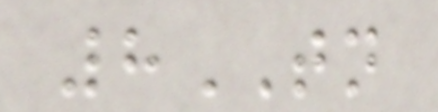8TN
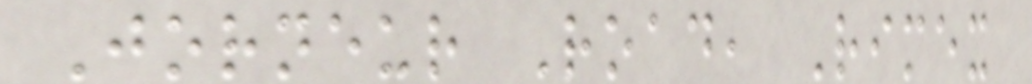Jorneur Road, Rimex
